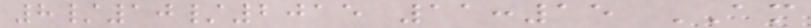8/10/2015 11:15 AM
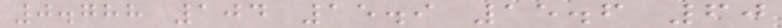0.788 104 15.9 15.6 60
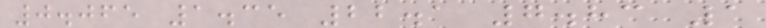0.065 1.35 22.1 7.83 1
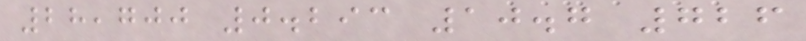28,700 0.293 10.7 726
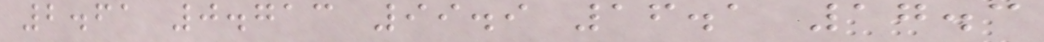2.61 0.713 99.9 16.1 17.3
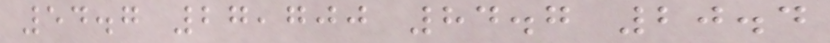54.7 27,700 84.7 20.4
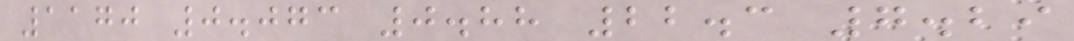1170 0.073 0.88 22.3 7.29
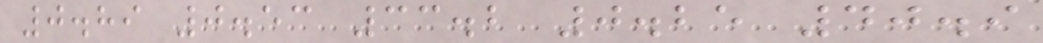0.89 0.53 33.2 0.25 40.9
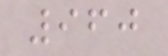960
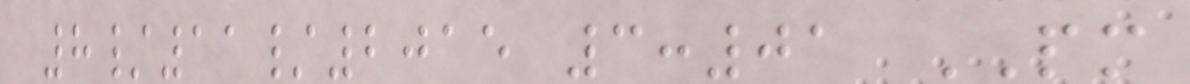8/11/2015 3:01 PM
